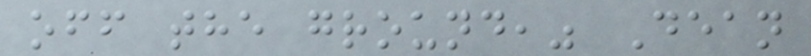off the ground," Dean
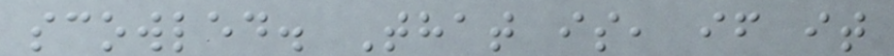scowled. That is, if it
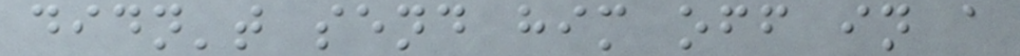didn't send him off in a
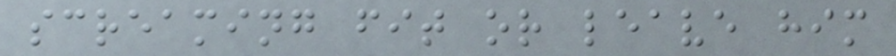screaming fit or leave him
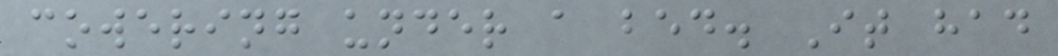cowering under a bed. It had
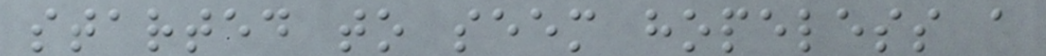started to seem hopeless a
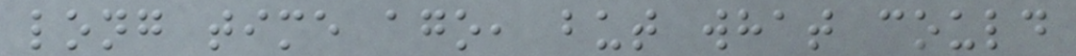long time ago, but what could
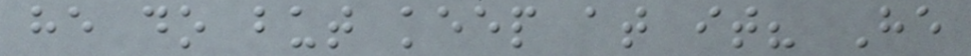he do but keep at it? He
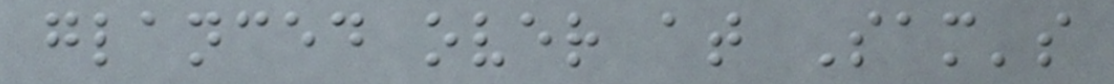glanced over at Sam's
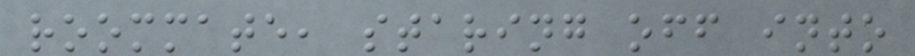roommate, staring off into
